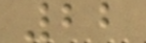22
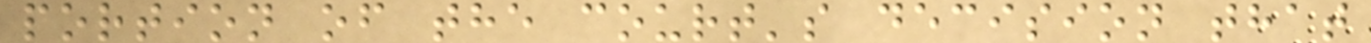portion of the court's decision that
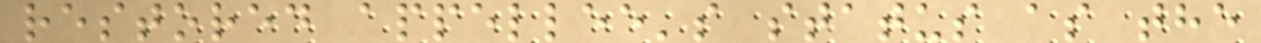restored appellee's status as the
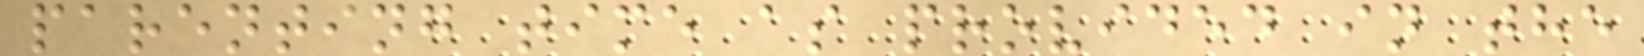parenting time as provided in the
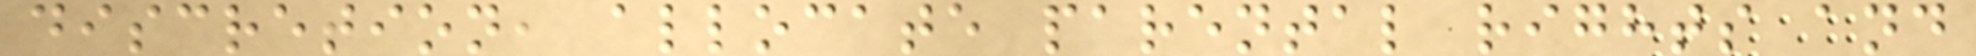discretion, allocate parental rights and
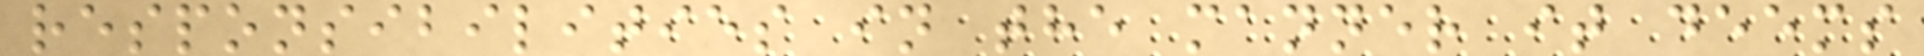responsibilities in the manner it deems
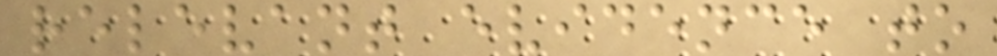relevant evidence to
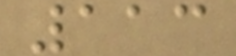113
